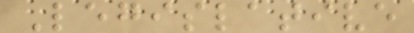Legislative
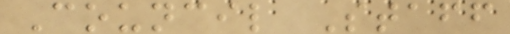Council Staff
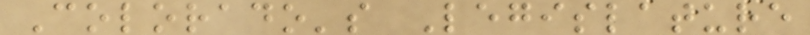Colorado's Legislature
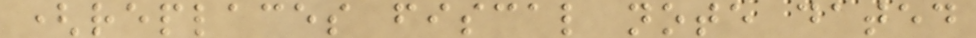(replaces fiscal note dated
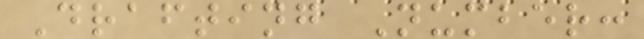Drafting Number:
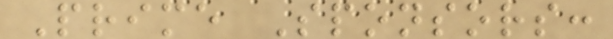Prime Sponsors:
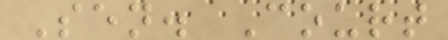Sen. Court
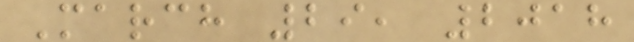March 29, 2018
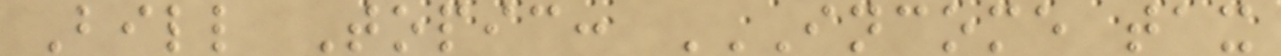Bill Topic: INCOME TAX
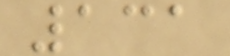131
